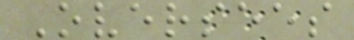Oversees
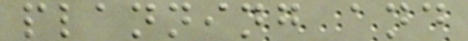planning and
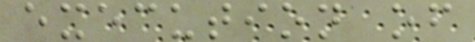execution of
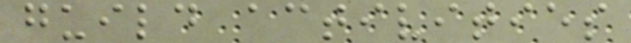guild activities
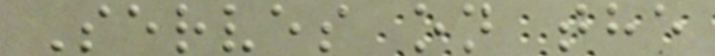Serves on the
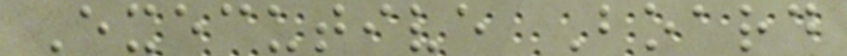Executive Board
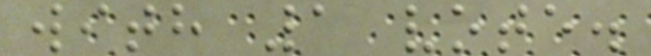with 1 vote.
